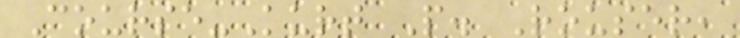Course-Kurt P. Rouser,
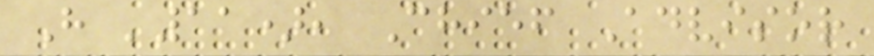H '11), Chief Advisor
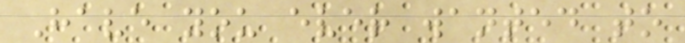Have you ever wanted to
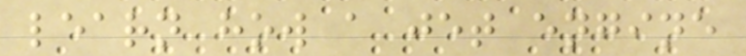learn how a jet engine
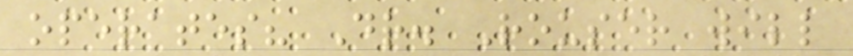operates? Dr. Rouser will
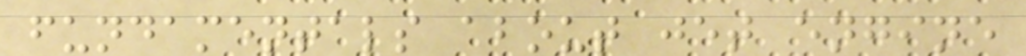fundamentals about jet engine
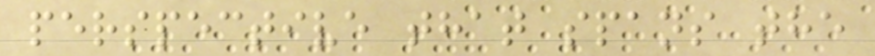perspective that spans the
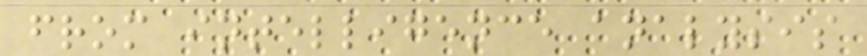from intelligence analysis
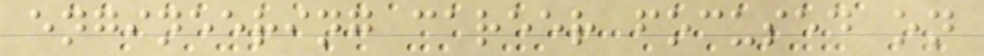engineering career focused on
